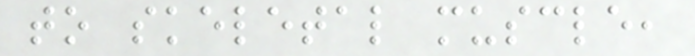to skeletal muscle,
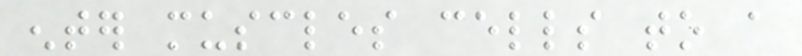enter muscles cells to a
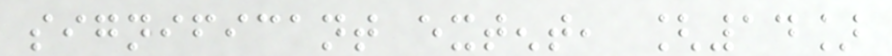significant extent, [14]
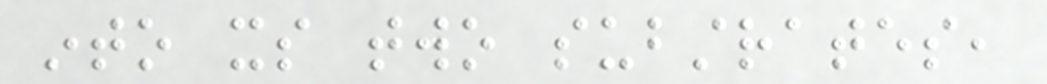into its two substrates,
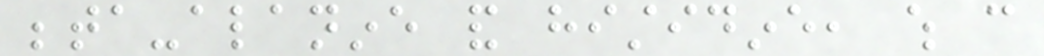beta-alanine and histidine, which can
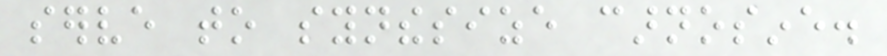serve to synthesize carnosine.
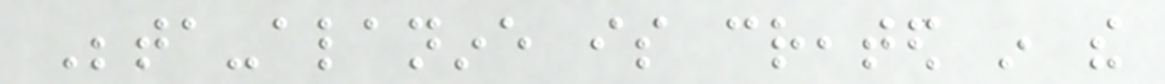Beta-alanine is created in the
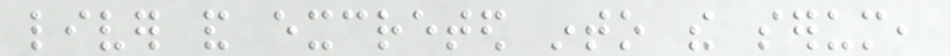liver and excreted into the serum,
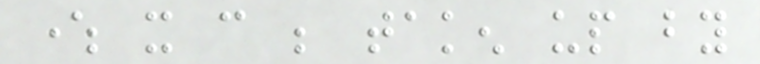where it can be taken up by
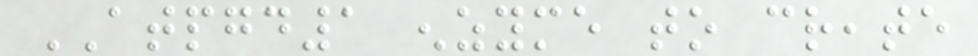ATPGD1 enzyme to create
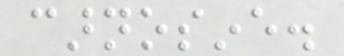carnosine.
